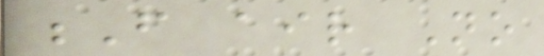F air No
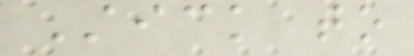Stick to
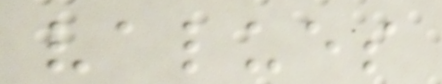values
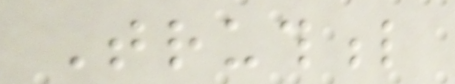Truthful
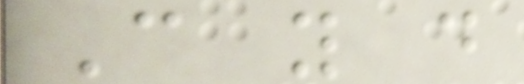Can you do
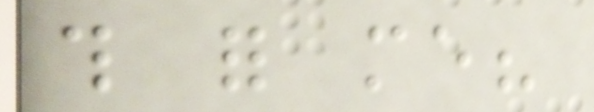this for me?
